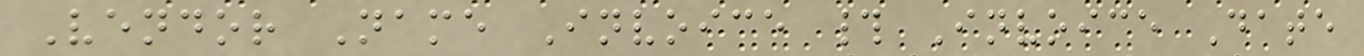Vendor Name Invoice # Invoice Date
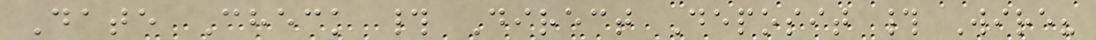Date Check # Direct Deposit # Wire?
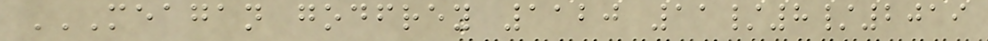MEAGAN GODFREY 1120 11/8/2019
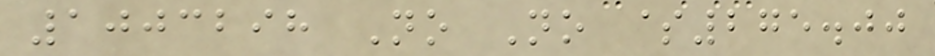1003298 No No $275.00
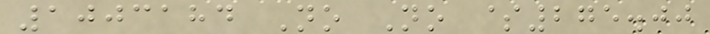1003184 No No $275.00
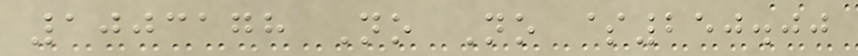1003178 No No $250.00
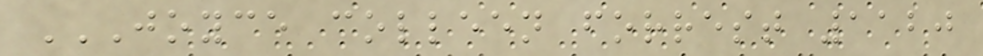JOYCE COLLEEN FORREST 1120
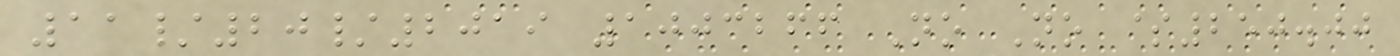11/20/2019 1003266 No No $250.00
